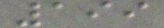199
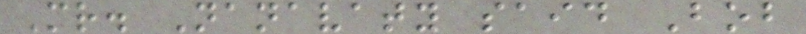Mr. Nanavaty said Bob
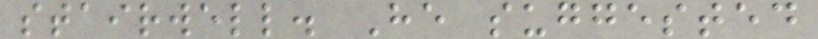stairwell. He suggested
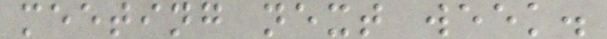meeting next week.
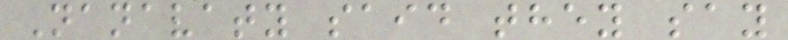Nanavaty said they say
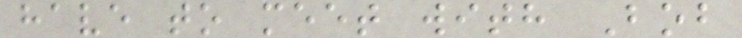have to meet with Bob
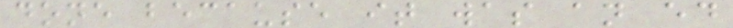done because it was an ed
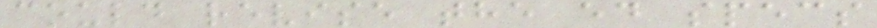could revise the ed specs
